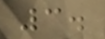3.
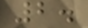2.
